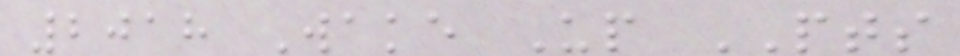2018 Wake Up PTS
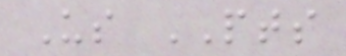Us PTS
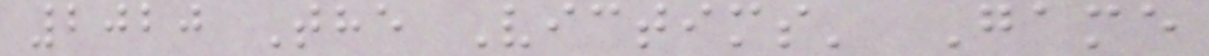2020 The Victims' Game
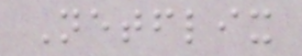Netflix
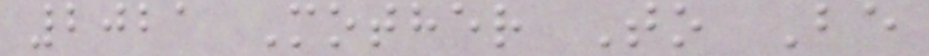2021 Mother To Be
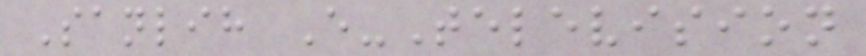Sanlih E-Television
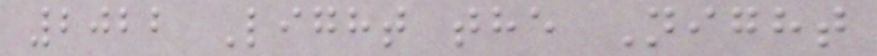2022 Light the Night
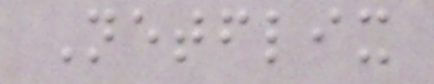Netflix
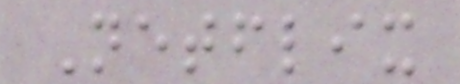Netflix
